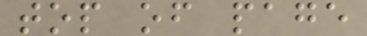top of page
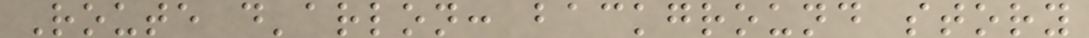Route d'arlon: background story
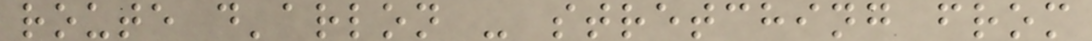route d'arlon - stretching from
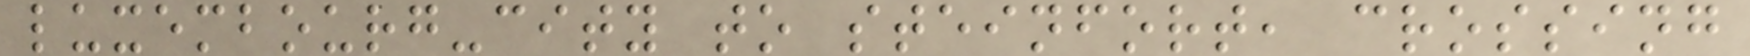luxembourg-city to steinfort, crossing
